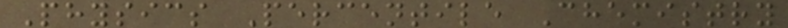Physics Percentile Chemistry
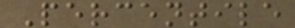Percentile
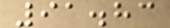91.83
